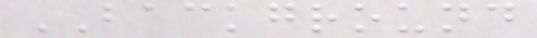BACKGROUND
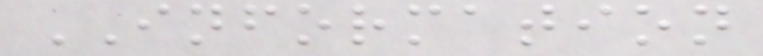INFORMATION
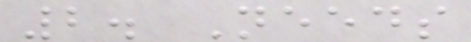2. Needs
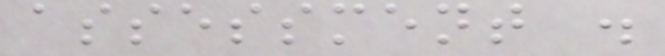assessment .
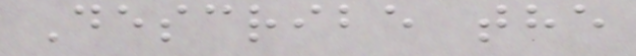Describe the
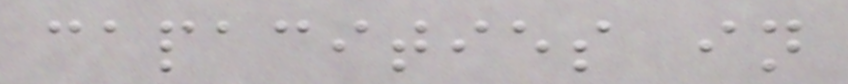capacities in
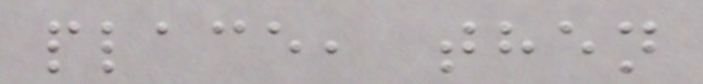place, then
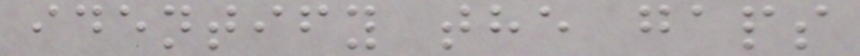identify the gaps
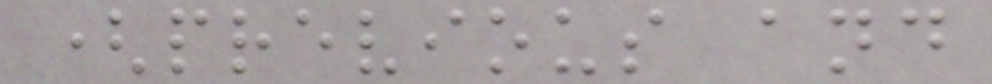(previous and
